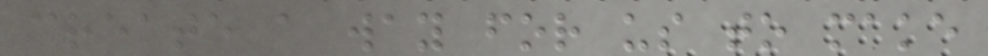create a way for us to make
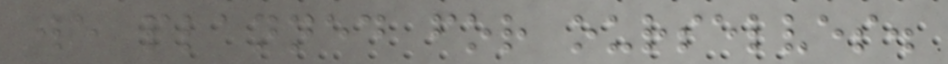we planned for ourselves.
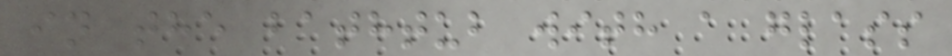in the bathtub with a glass
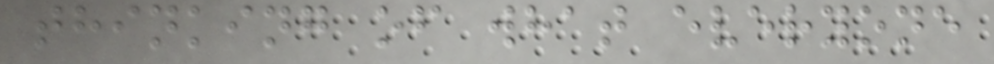thinking of what everyone
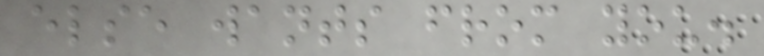else wants from you.
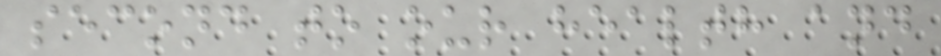second to our health and
